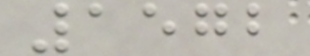1572
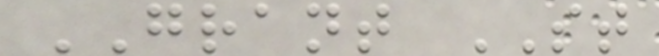GRANT ST
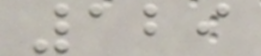129
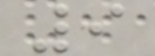9
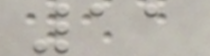11
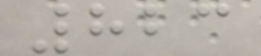823
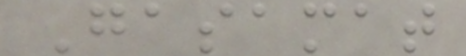Gasamat
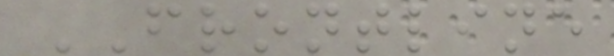FRONTLINE
